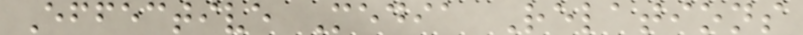Effective Media Relations
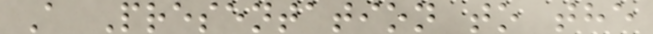A Presentation to the
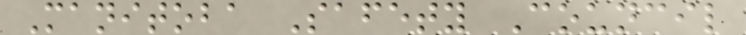Manitoba Safety Council
